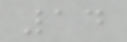14
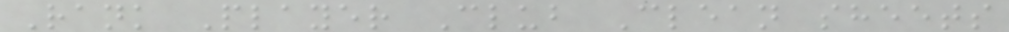Rank Player Club Clean sheets
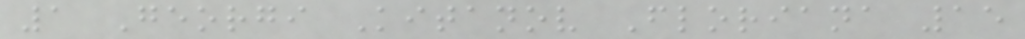1 Georgi Kitanov Floriana 15
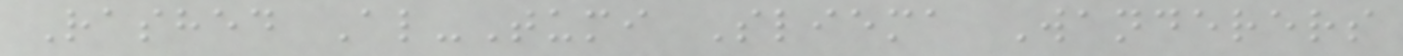Rashed Al-Tumi Sliema Wanderers
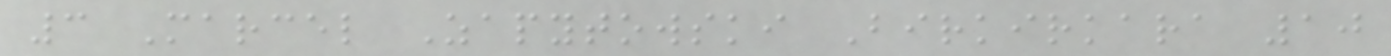3 Marcel Zapytowski Birkirkara 10
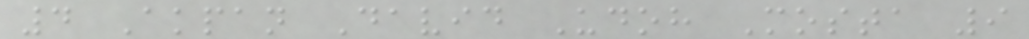4 Akpan David Udoh Mosta 9
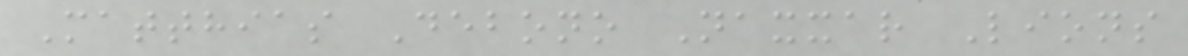Matthias Debono Naxxar Lions
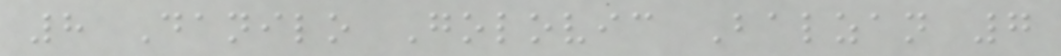8 Danilo Golovic Balzan 7
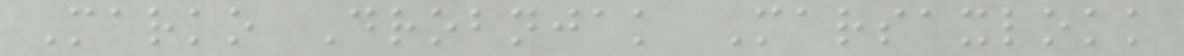Marko Drobnjak Marsaxlokk
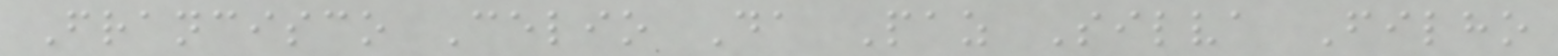Francisco Celio Da Paz Silva Filho
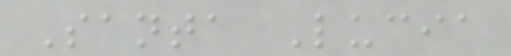Santa Lucia
